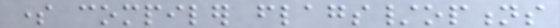some compiler flags/options
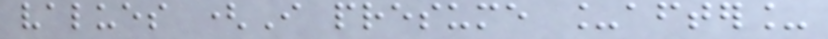values (I presume _after_
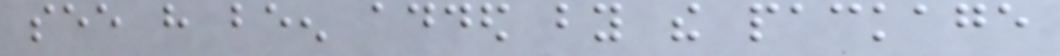see have been added by the package
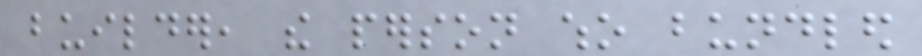builder, the person who bundled
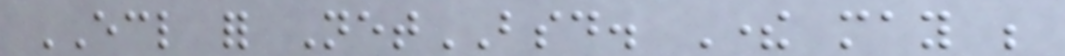ECL for NetBSD. There may be
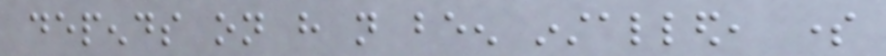depends on have not been installed, some
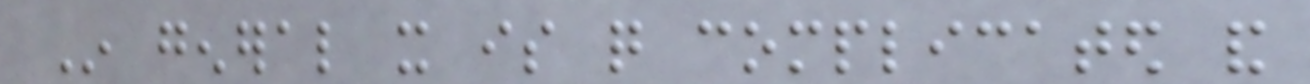In general it is quite complicated and
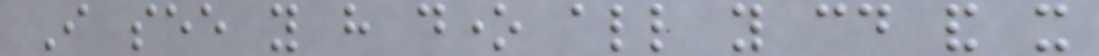I see you have done all you could and it
